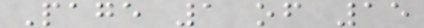Page 1 of 15
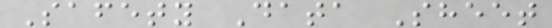Safety Data Sheet
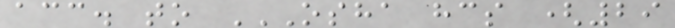acc. to OSHA HCS (29
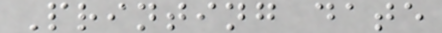Printing date
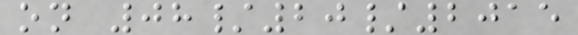on 08/20/2015
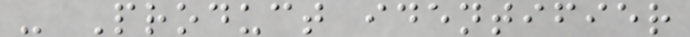- Product identifier
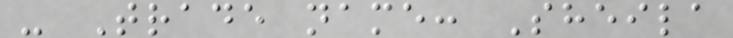- Trade name: Sheila
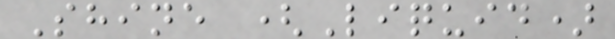Shine (Liquid)
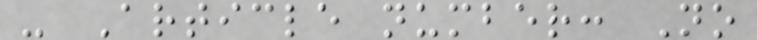- Article number: No
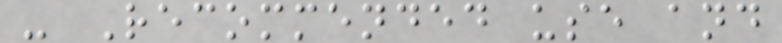- Recommended use and
